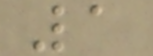1
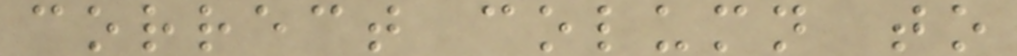correct column to
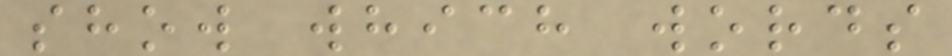show which words
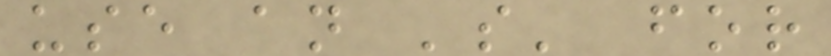use an 's' for
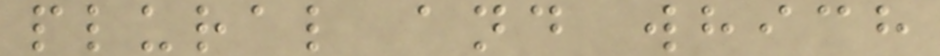plural and which
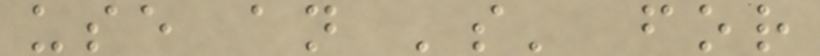use an 's' for
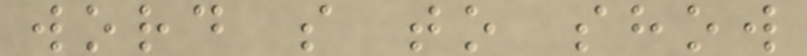word s to show
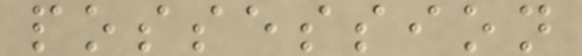possession
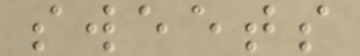sweets
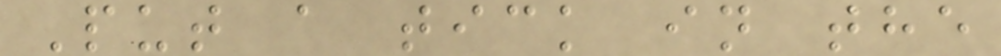Put a tick in the
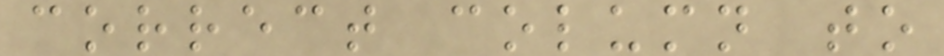correct column to
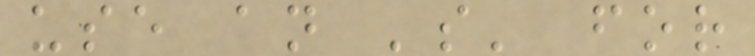use an 's' for
